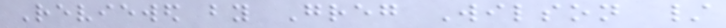Reviewed by Greg Wilson /
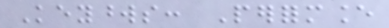Keywords: Performance
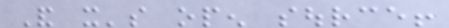And it's open source!
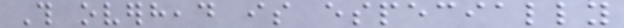This overhead is especially
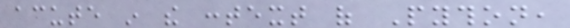acute in the context of Python,
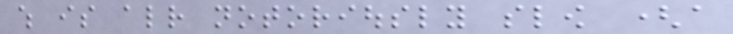which is already notoriously slow (a
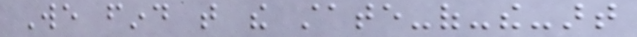We find that the state-of-the-art
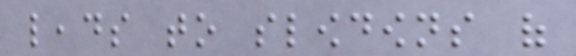leads to slowdowns of
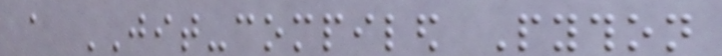a JIT-compiled Python
